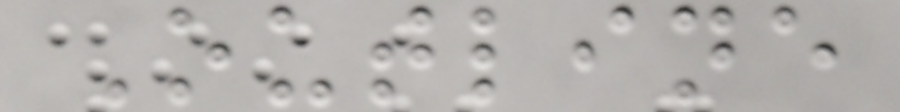Outline
